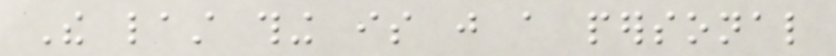The last thing is just a personal
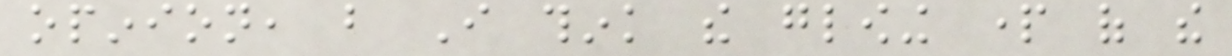opinion, but I think the glowing part of the
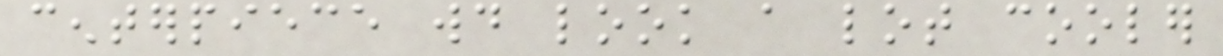centerpiece would look a lot cooler
